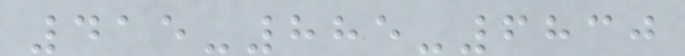415-885-6830
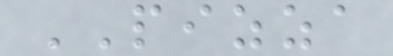PIZZA
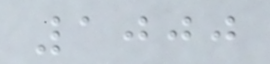1000
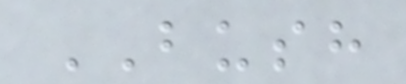BUSH
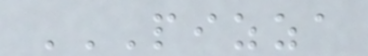PIZZA
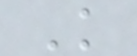K
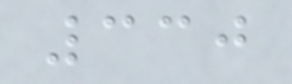330
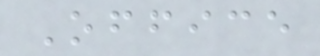Office
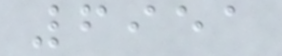6951
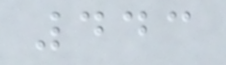443
